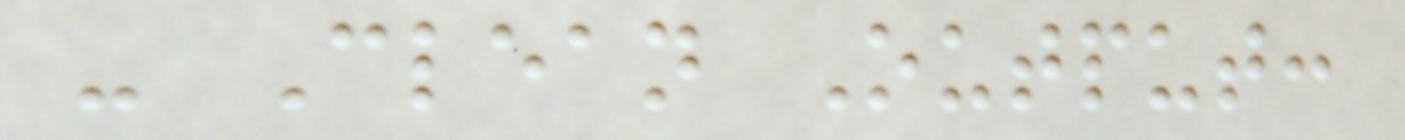- Clean Output:
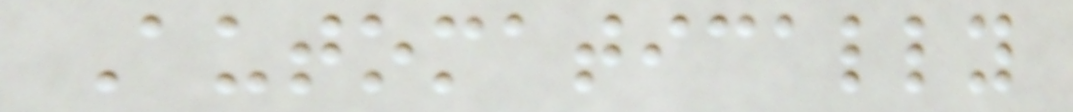Automatically
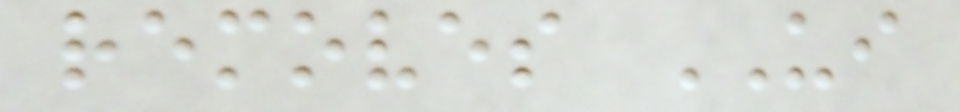removes UI
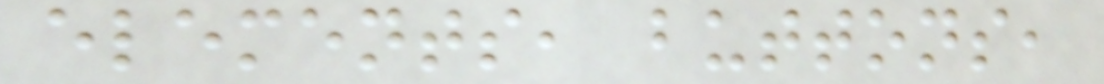elements, buttons,
